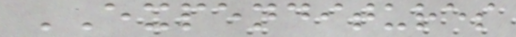EXPENDITURES
